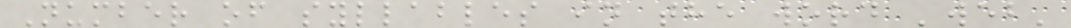Number of syllables in the word 'web'
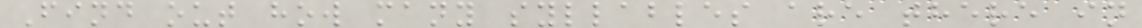Find out how many syllables are there in
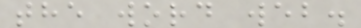the word web.
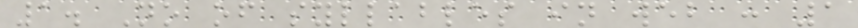1. No of syllables in web : 1
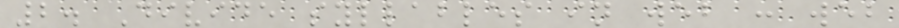2. Divide syllables in web : web
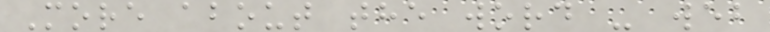More about the word - web
